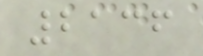2136
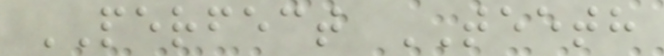PERFECT TEETH
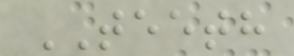TEETH
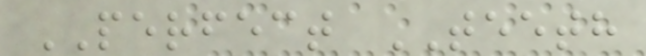PERFECT TEETH
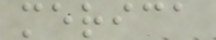merica
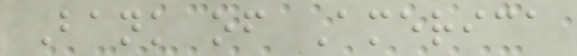Bank of America
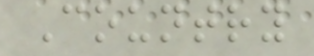Country
